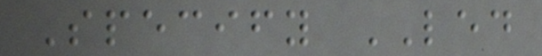Specify LED
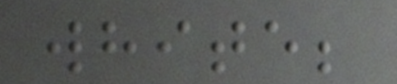white;
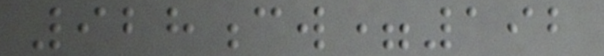928cw=192
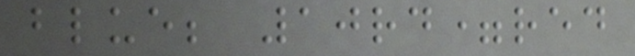blue; 10rd=red
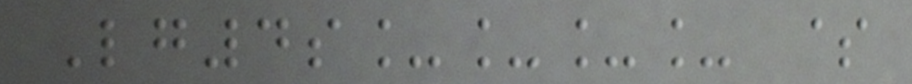Lg4s____ $
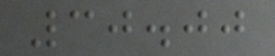30.00
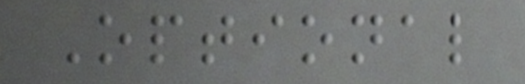Optional
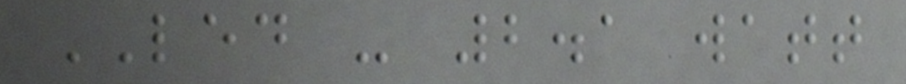LED - 2.1 watt
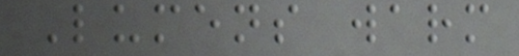Lumens warm
